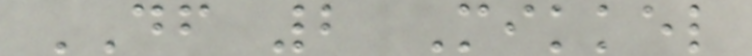DF 2 Mikkel
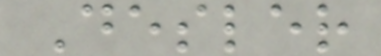Desler
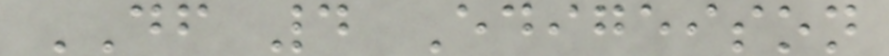DF 4 Edigeison
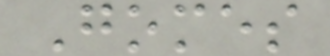Gomes
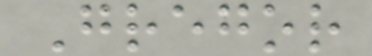Gregor
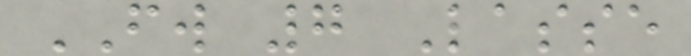FW 7 Lasse
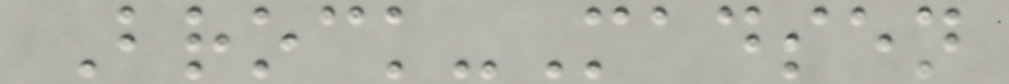Brock-Madsen
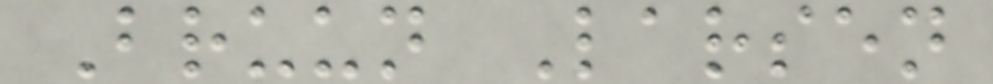Bruun Larsen
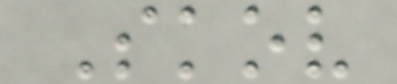Skov
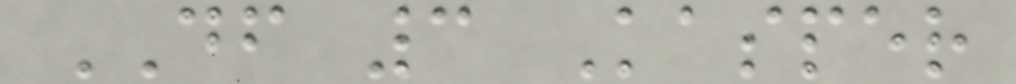DF 3 Kasper
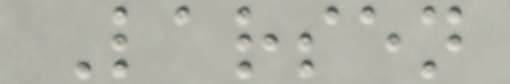Larsen
